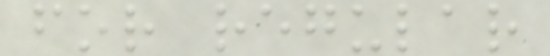for regular
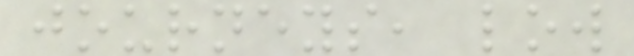journeys, low
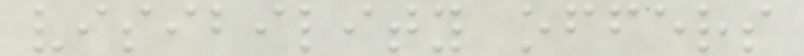visibility offers
